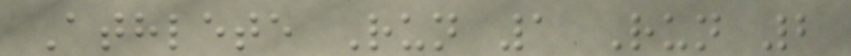Athlete Run 1 Run 2
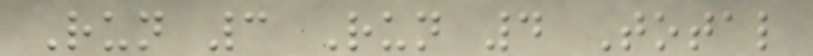Run 3 Run 4 Total
